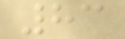83
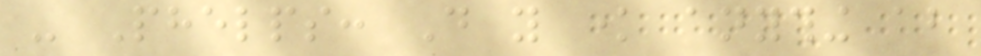- Phelps: Do you know anything about
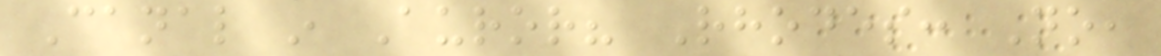Canal in Auror? Rhodes: No,
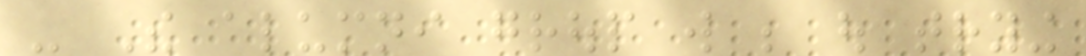- The alumni group will be out trying
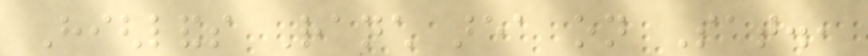Highlands Ranch area on Sat.,
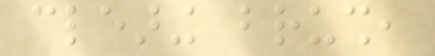clearing brush,
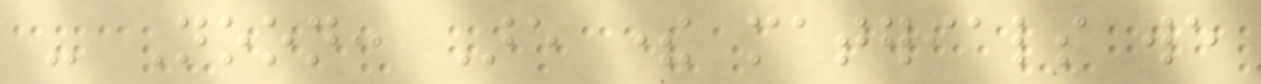- Noon: Are there materials we
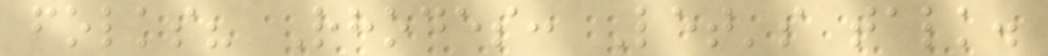folks? Rhodes: Let's talk.
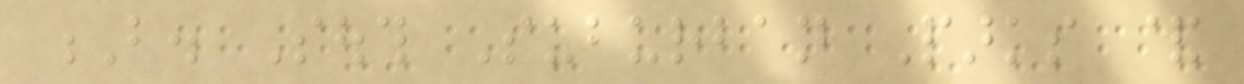B. South Suburban Parks &
